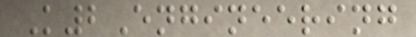K2Engineering
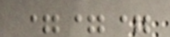===
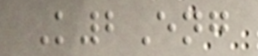K2Eng
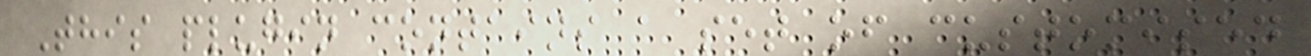This plugin contains a set of customised
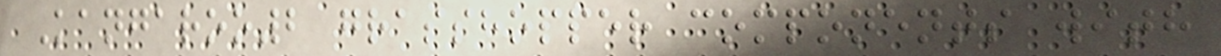Kangaroo2 grasshopper components with
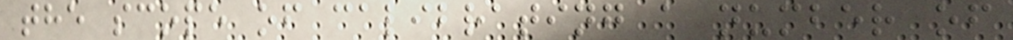the scope of calibrating a number of
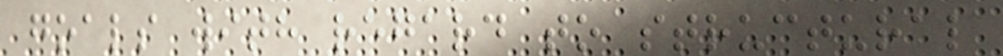goals with regard to structural
